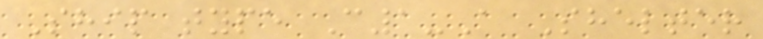Ship type C1-A Shelter
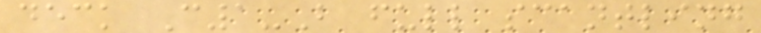deck C1-B full scantling
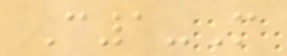C1-M
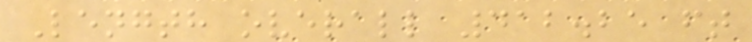Length overall 412.25 ft
